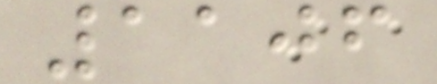1106
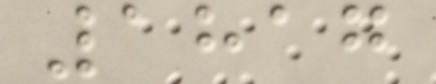1817
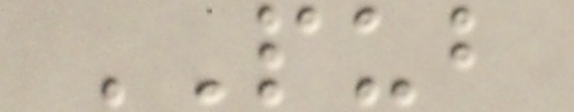PUB
